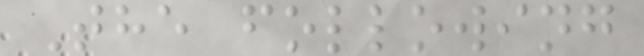The following
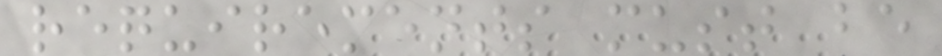requirements must be
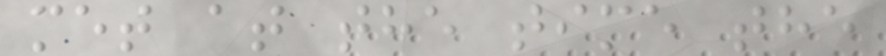met at the time the
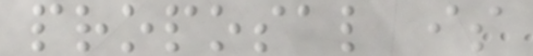proposal is
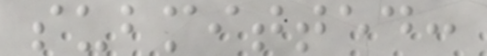submitted:
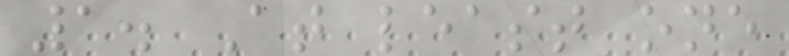1. At least one
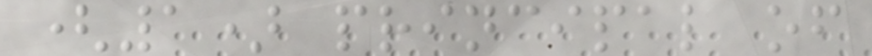(1) principal of
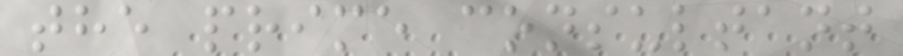the prime consultant
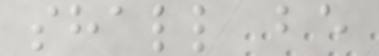shall be
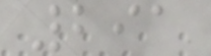291
